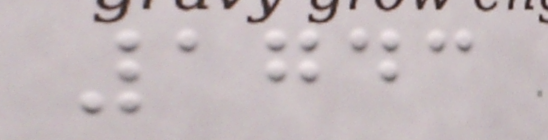1743
